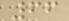66
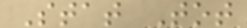Stat Tot
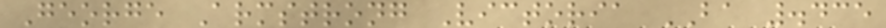George Armstrong Victoria BA .435
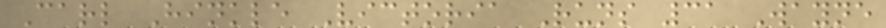Carl Hinkle Victoria Runs 31 Wayne
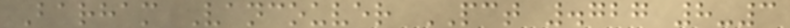Barham Vancouver PCT .727 8-3
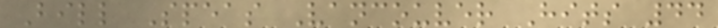Bill Speas Vancouver Hits 44
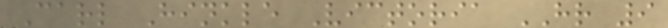Carl Hinkle Victoria HR 9
